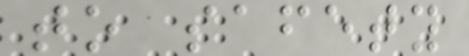to safety
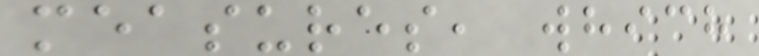measures, which
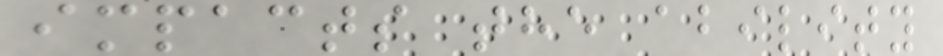impacts the ability
